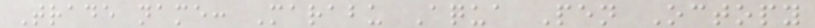Trade name: Marabu Aqua Pen Octopy
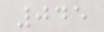045
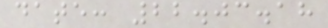date: 22.03.18
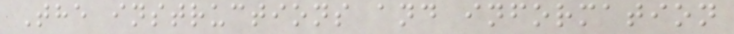The instructions and information
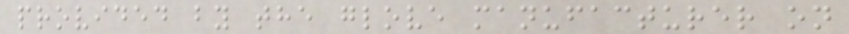provided by the glove manufacturer on
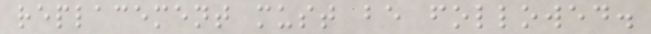replacement must be followed.
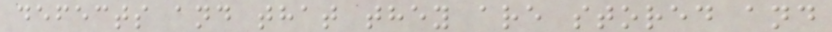defects and that they are stored and
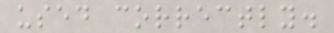used correctly.
